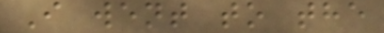I went to the
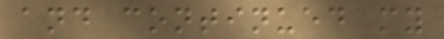and continued my
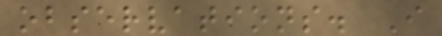observations. I
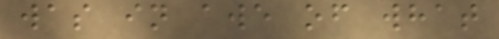was in awe of what
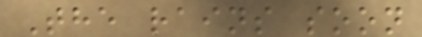The rains soon
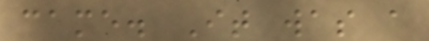came. It was a
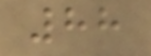88
